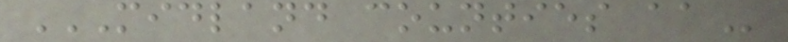MIDLAND COUNTIES AA
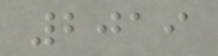2019
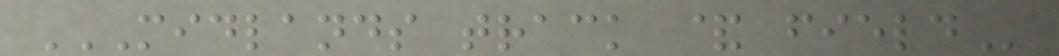MIDLANDS TRACK & FIELD
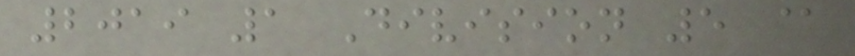2019 1 Division 5 @
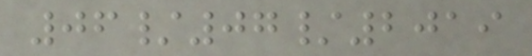06/07/2019
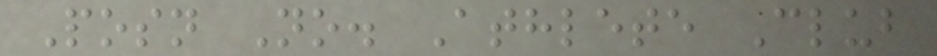Posn No. Athlete Club
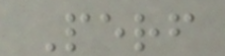Perf
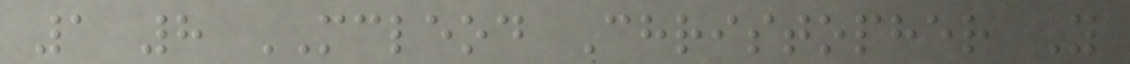1 8 MCLEOD Christopher Y
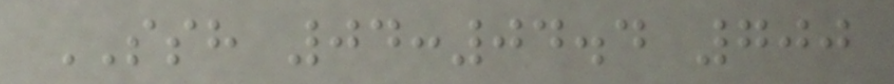SSH 04:04.4 700
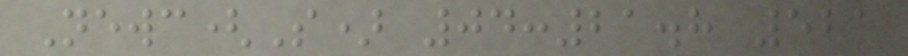Newc(S) 04:21.8 521
